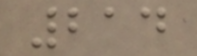214
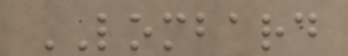LOMBARD
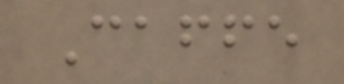Caffe
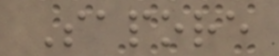Sapore
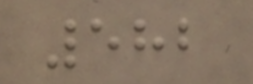582
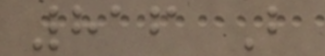816 B
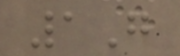1G
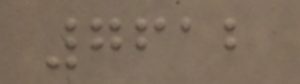7612
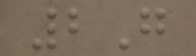2G
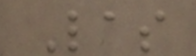Las
